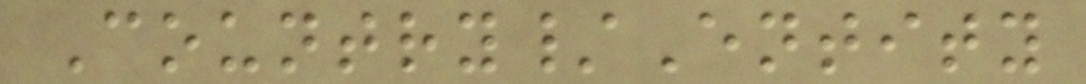Country/Entity
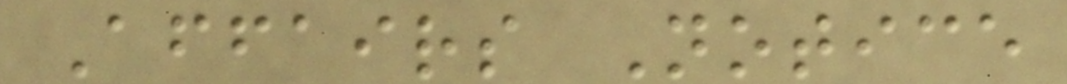Affairs Notice
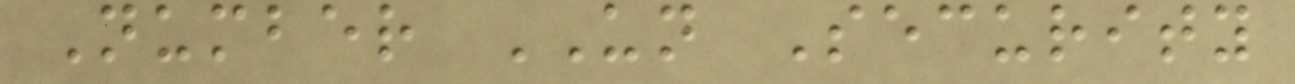Number UN Security
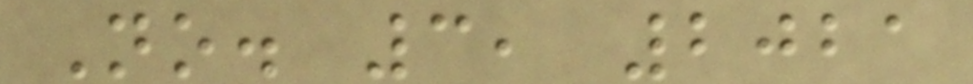No. 3, 2021
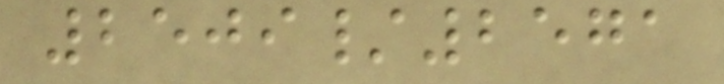2509/2571
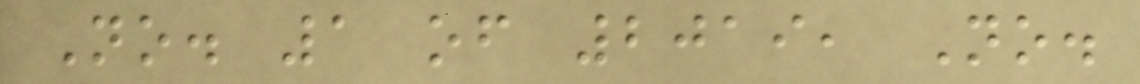No. 1 of 2019, No.
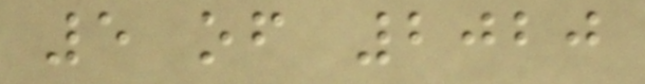5 of 2020
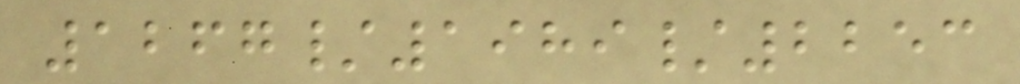1267/1989/2253
